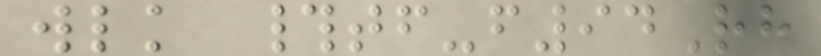wlk #tf-f94Rh
